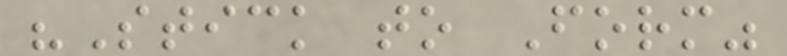"Stick to Form"
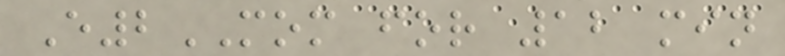E2MOM for 12 min
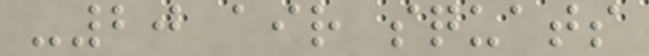-20 air squats
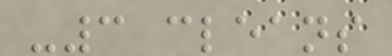-3 cleans
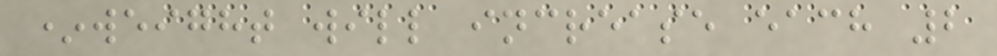*weight will increase each 2
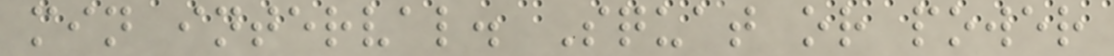min interval. Squat or power
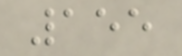155
